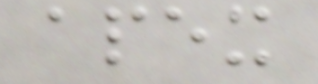apex
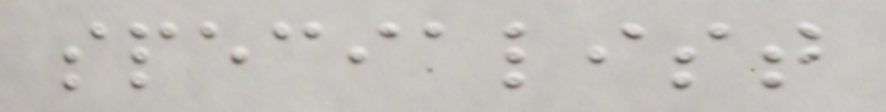specialist
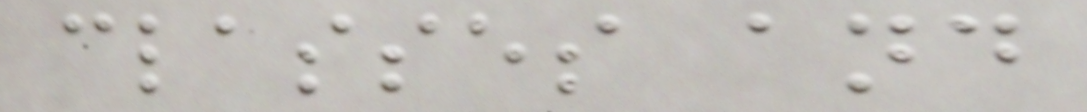classes and
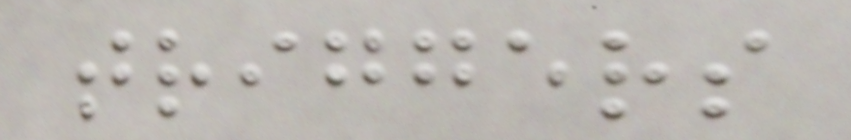triggers
